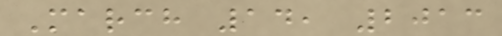March 14, 2013
